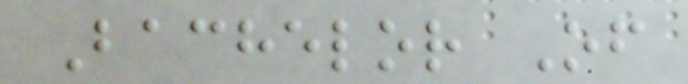Bachelor Of
